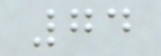74
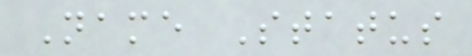Name Status
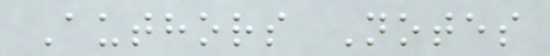Authors Notes
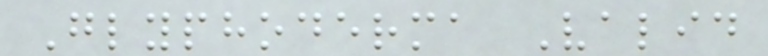Glyphoderma Valid
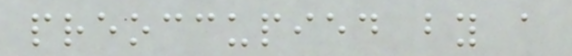preoccupied by a
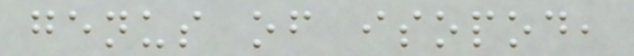genus of isopod,
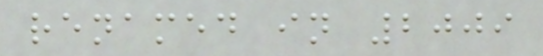renamed in 2009
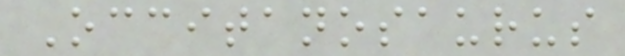Occitanosaurus
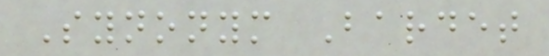Synonym Bardet
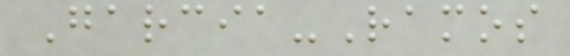Garcia-Ramos
